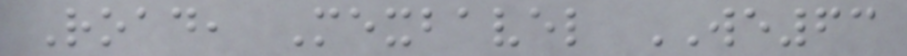Road, Mexbavel WE63
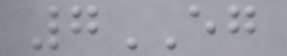7EG
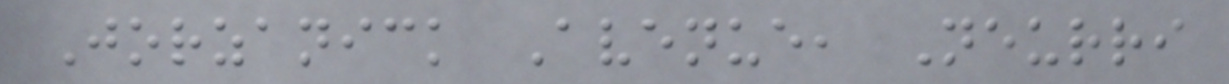Jorzanick Avenue, Neurri
